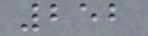252
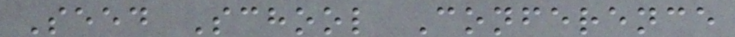Seed School Conference
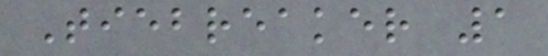Tiebreaker 1
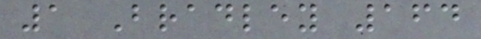1 Bradley 164
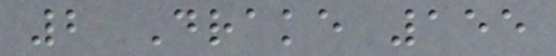2 Drake 155
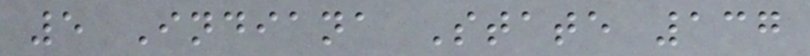5 Indiana State 137
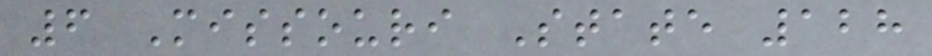6 Missouri State 128
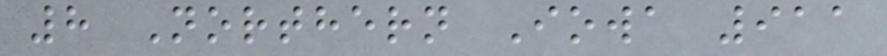8 Northern Iowa 911
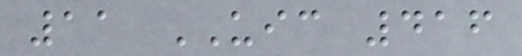11 UIC 416
